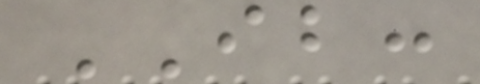IB:
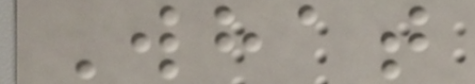What
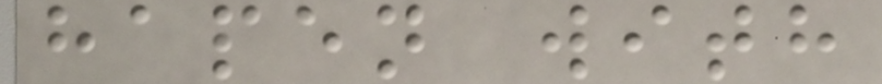hapen with
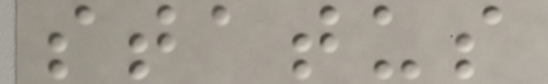status
